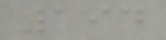194
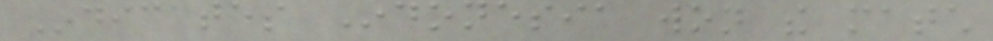Indicates Indonesia won the match
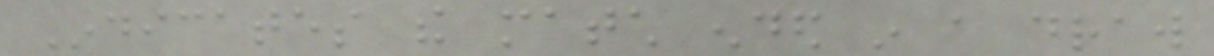Indicates the match ended in a draw
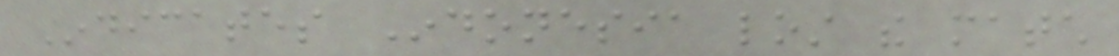Indicates Indonesia lost the match
